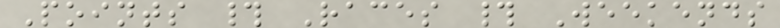Points # Races # Weekends
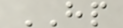HP
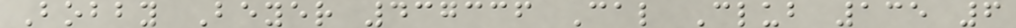Bobby Beyer 437336 Cal Club 135 6
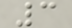3
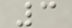3
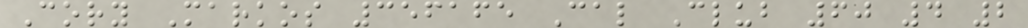Cory Markos 356165 Cal Club 60 4 2
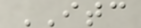ITC
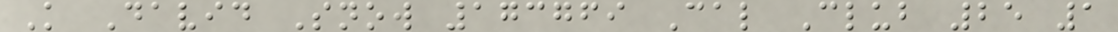K David Snow 173769 Cal Club 25 1
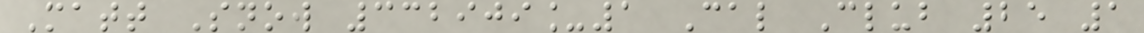Matt Snow 332909_1 Cal Club 25 1
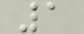1
